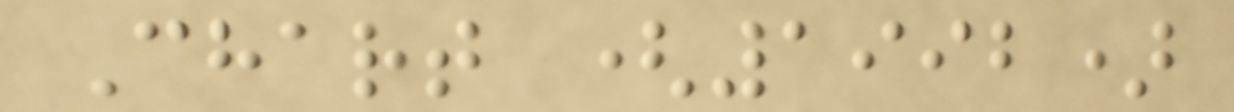Chart (1992)
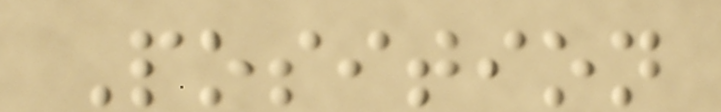Position
